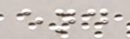end
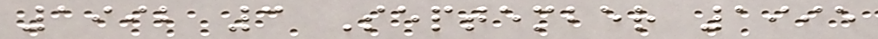1992 3 September 1995
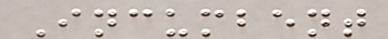Incumbent
